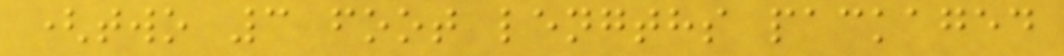(two 3 foot lengths packaged
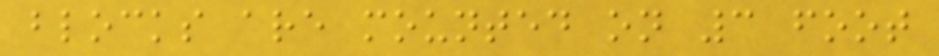blocks are mounted on 3 foot
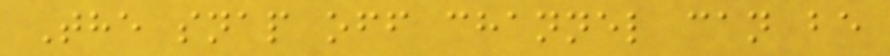The snap off channel can be
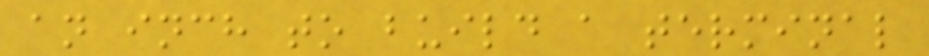an inch to build a terminal
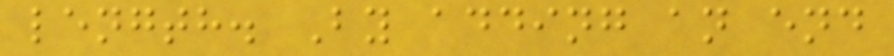length. By adding an end
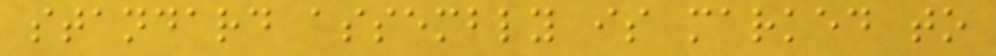standard assembly is marked to
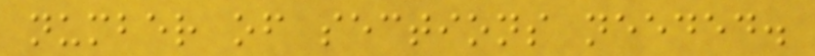number of sections needed.
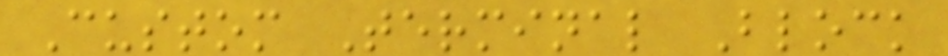Custom Terminal Block
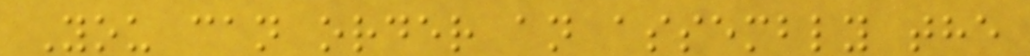You can order an assembly the
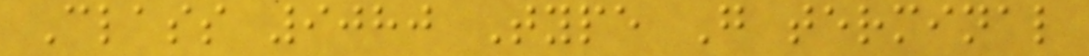Class 9080 Type G terminal
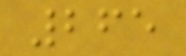265
